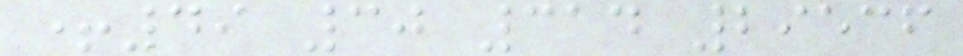+49 30 314 29536
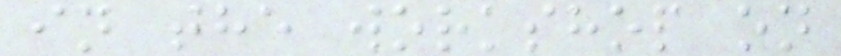in the workshop on
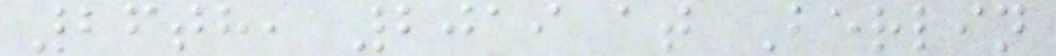26th, 2019 at Berlin
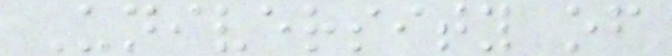University of
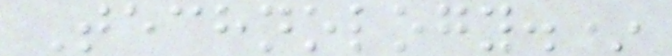Technology.*
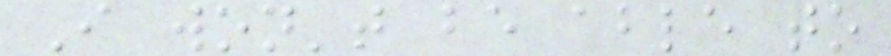I won't be able to
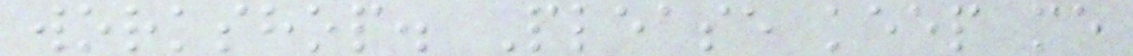workshop. Please keep me
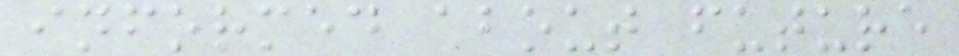informed about future
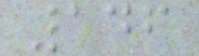146
